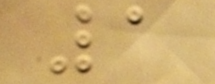1
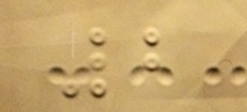2
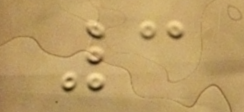3
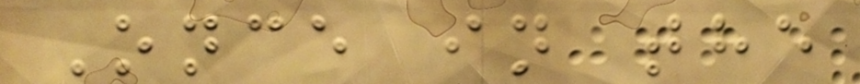Once in the
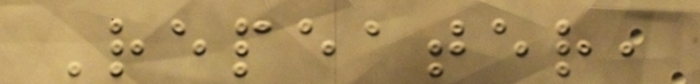Repeater,
